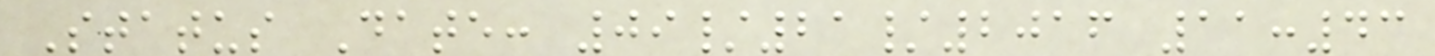Status Date: 09/21/2016 11:43
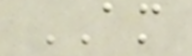AM
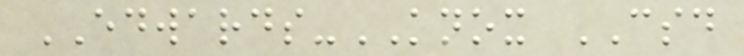EDWARDS-KNOX CSD
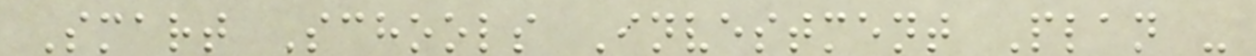Smart Schools Investment Plan -
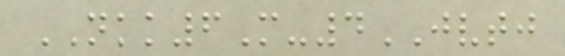NKK6M-4JVTJ
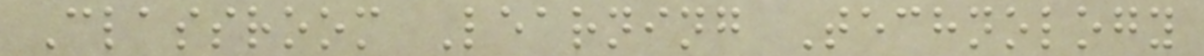Classroom Learning Technology
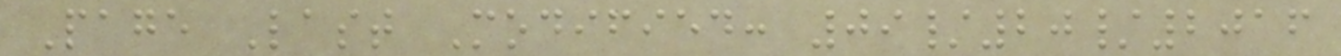Page Last Modified: 09/20/2016
